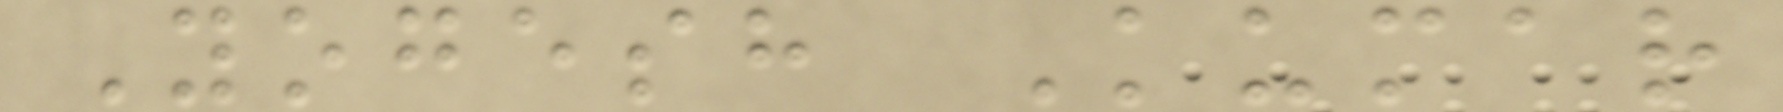Yogesh Kumar
